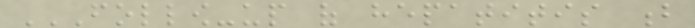FOLLOW-UP OF HEPATITIS B
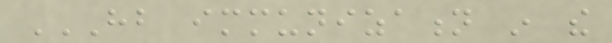HB IMMUNIZATION IN THE
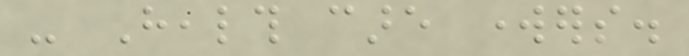- Health care workers.
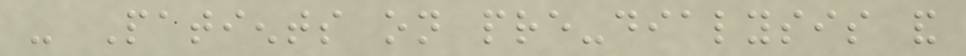- Patients on pre-dialysis and
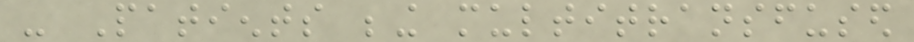- Patients being multitransfused
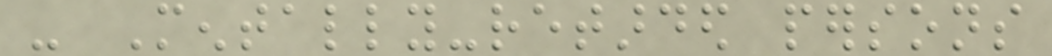- Mentally-retarded persons
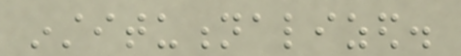institutionalized.
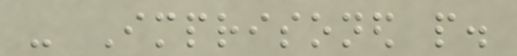- Imprisoned people.
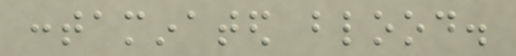contaminated blood.
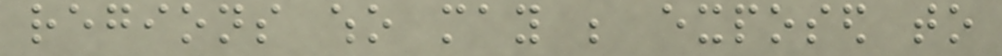regions who may be exposed to
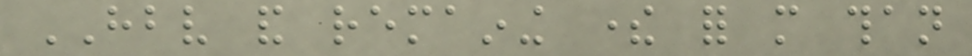HBV and remaining there for more than
